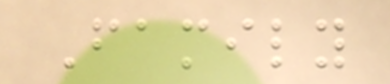Family
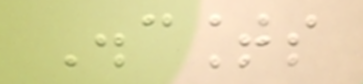Discounts
